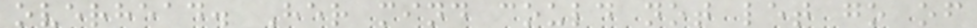overhead. Her mind could not let go of
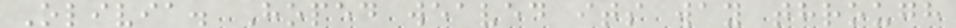Olivia. Hoped weaved its way through
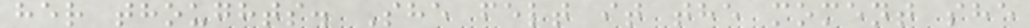her thoughts. She felt it the moment she
